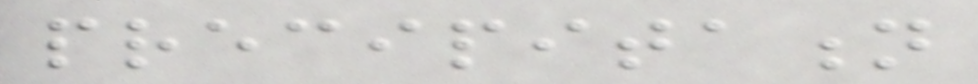precipitation
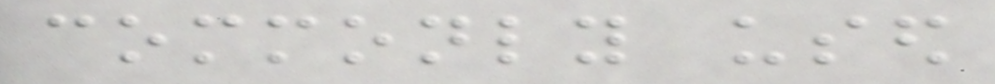commonly used
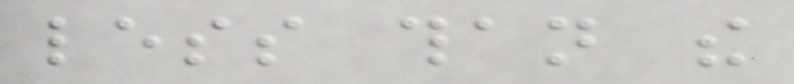less than the
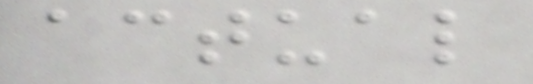actual
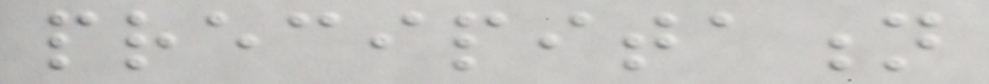precipitation
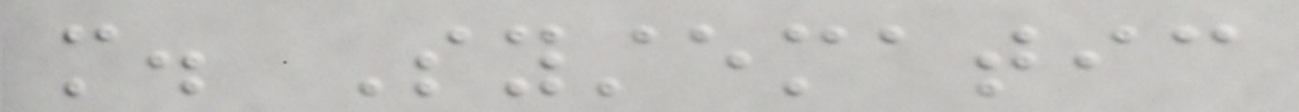more. Systematic
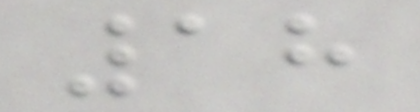18
